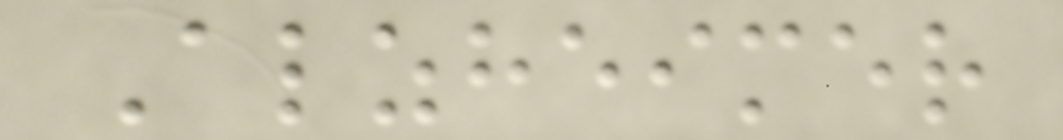Alzheimer
